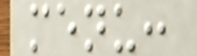menu:
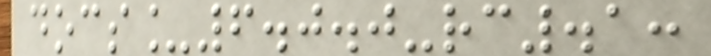docs_6.0.0-rc.1:
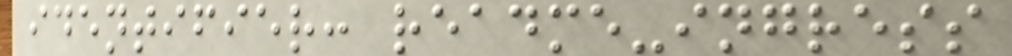identifier: readme-ingress
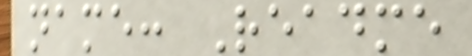name: Readme
